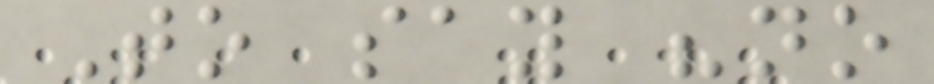To say "no
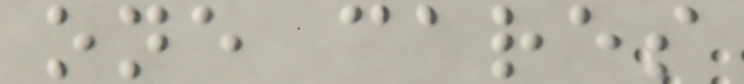one cares
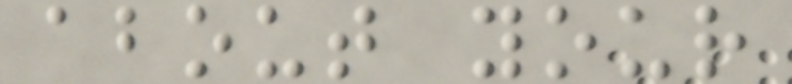about your
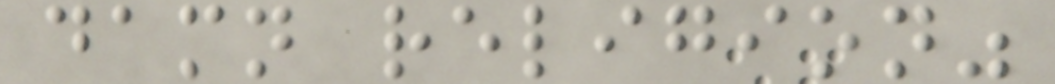damn religion"
